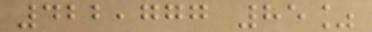422,777 85%
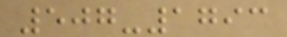507-1793
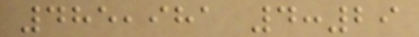485,981 4:29
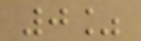0%
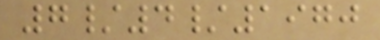7/4/1970
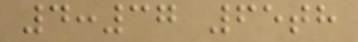4:37 65th
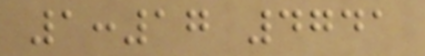1:17 4741
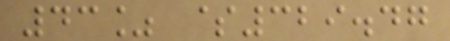43% $329.47
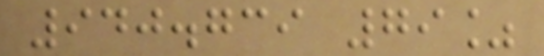940.739 79%
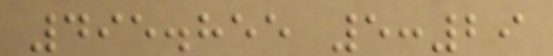495.855 5:29
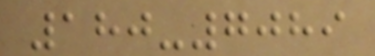180-7089
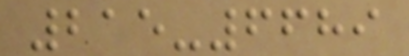215-6689
